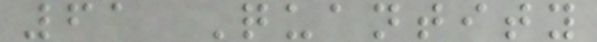61 Quantity
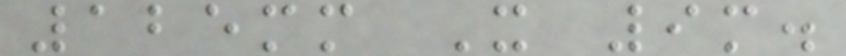125mm X 9m.
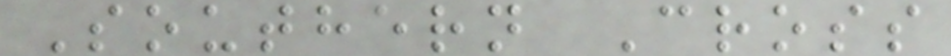Southern Cross
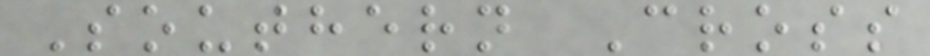Southern Cross
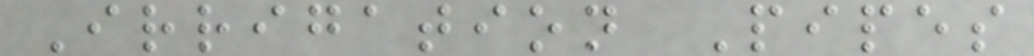Irrigation Pipes
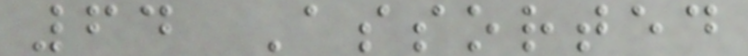64 Assorted
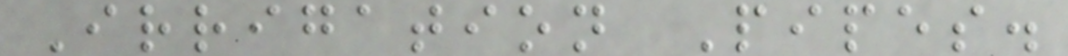Irrigation Pipes.
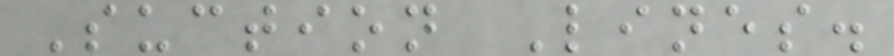Suction Lines.
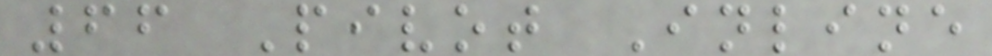66 Pivot Inline
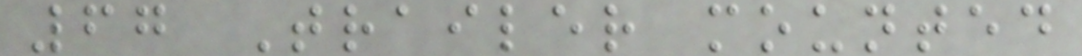67 Trailer mounted
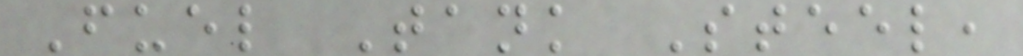Fuel Tank Steel,
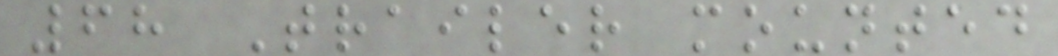68 Trailer mounted
